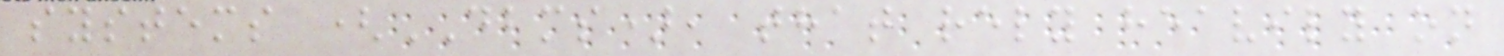systems (DBMS), that rely heavily on
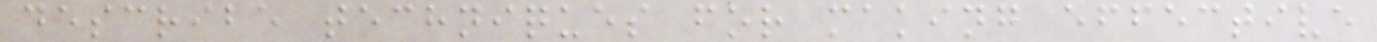describe techniques for making effective
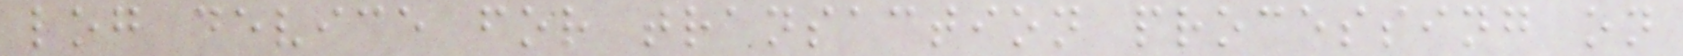log device for transaction processing on
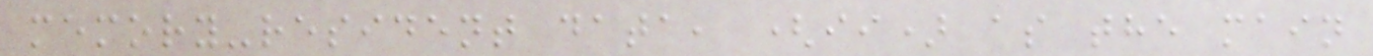memory-resident data, (ii) as the main
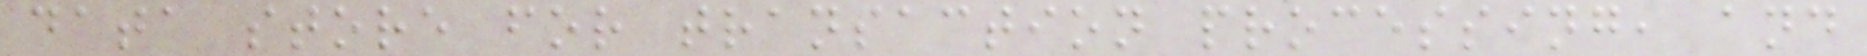data store for transaction processing, and
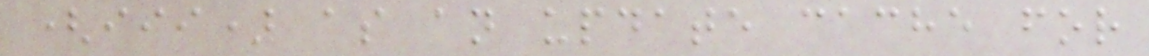(iii) as an update cache for
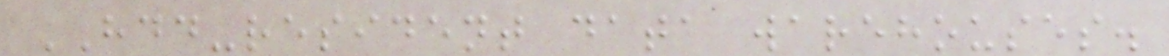HDD-resident data warehouses.
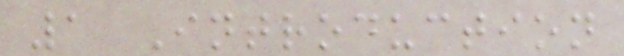1 Introduction
